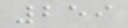259
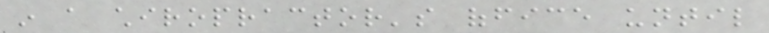in a chiropractor's office until
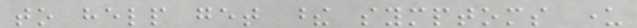to help get these symptoms under
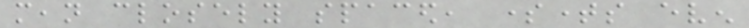mean closely spaced, sometimes even
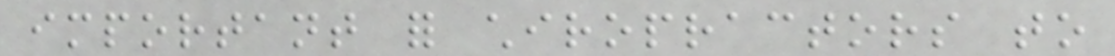important for chiropractors to
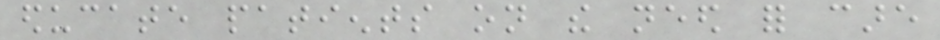educate patients on the need for care
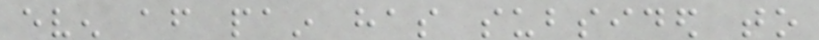even after pain has subsided to
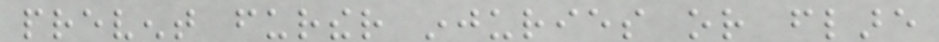prevent further injuries or flare
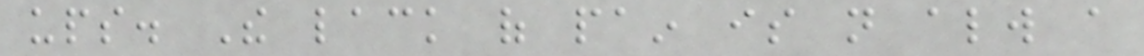ups. The lack of pain is not always a
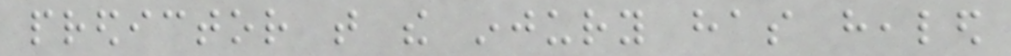predictor that the injury has healed
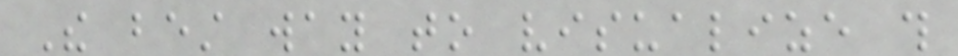The best way to visualize this
